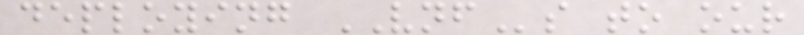deploying VNFs to our
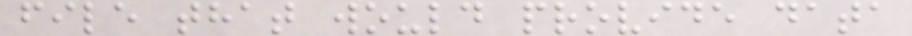file that would provide data
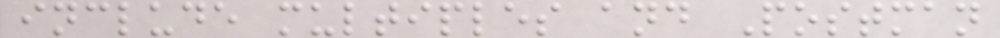include multiples and Postman
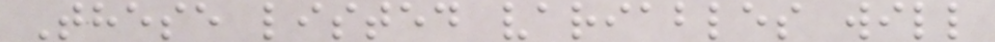These listed variables will
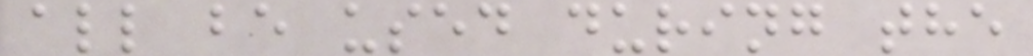all be used during the
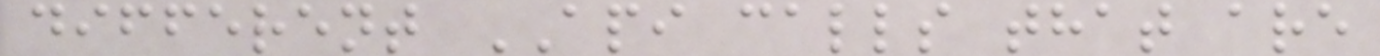different API calls that are
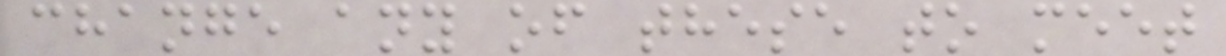change any of these to meet
